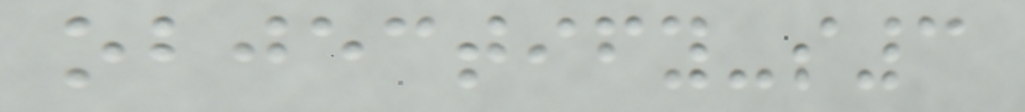objectify-s3
